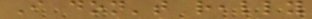I don't really
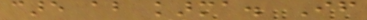care about karma. If
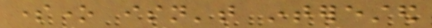someone isn't interested
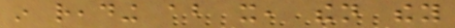in reading about it, then they
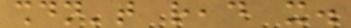shouldn't read it.
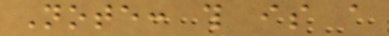Note: this is a
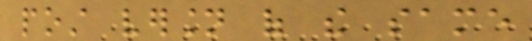post version of the same
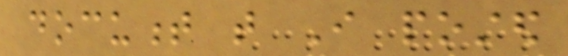document that I posted
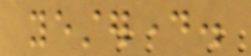yesterday.
